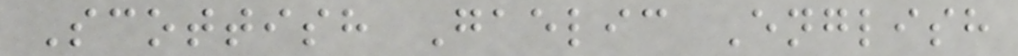Scottish Gaelic English
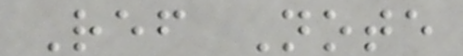Ref Note
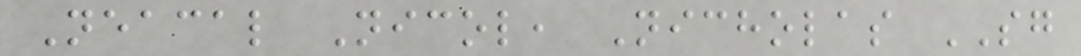Neacal Nicol, Nicholas SG
